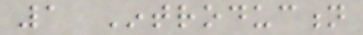1 Introduction
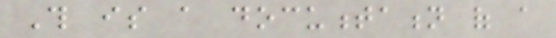This is a documentation of a
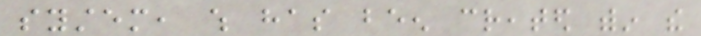system, which has been created within the
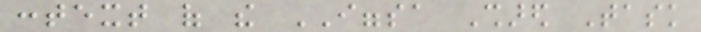context of the IGGSA Shared Task
